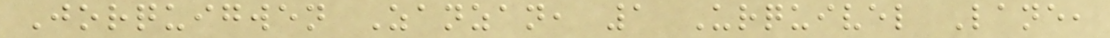Jorquigwen Zanzan, 1 Urquivel Lane,
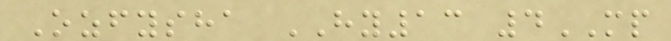Ozfysha HY13 4MP
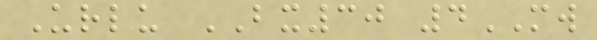Urlu BX30 4MW
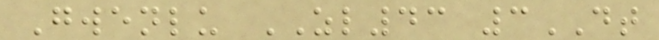Gwenlu ZL43 3DT
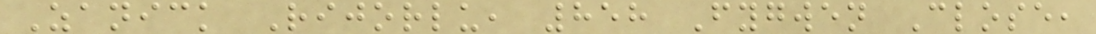Zanick Rijorlu, 858 Fygwen Close,
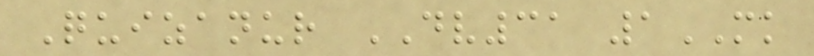Quizanur DV31 1MK
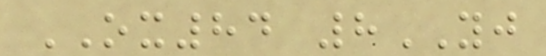OX84 8YJ
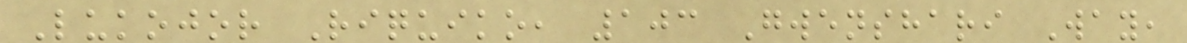Lukojor Riquiko, 103 Gwenshari Way,
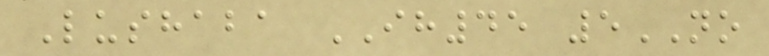Lushaba IH45 5NO
